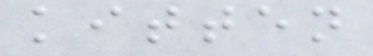kitten
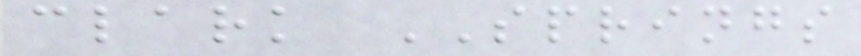clark SPRINGS
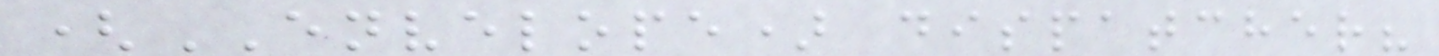(ENVELOPE) dispatcher?
